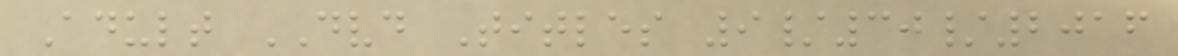Adult DVD Titles 9/30/2016
